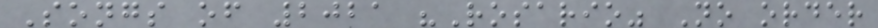Songs of 2021 "Rosario" No order
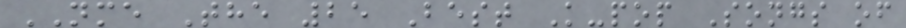NME The 25 Best K-pop Songs of
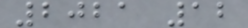2021 12
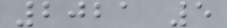2021 5
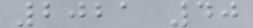2021 40
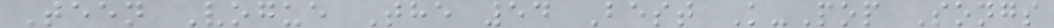Teen Vogue The 54 Best K-Pop Songs
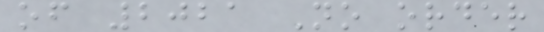of 2021 No order
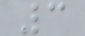3
